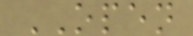OPEN
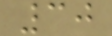30
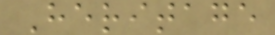Heritage
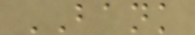BANK
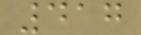417
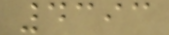4393
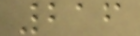216
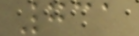731
